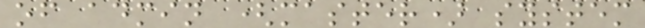of admin (master) system
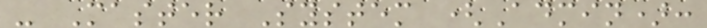- Master System (Admin):
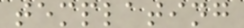templating
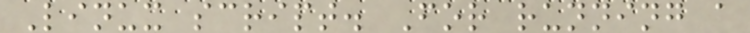Linux script. For running a
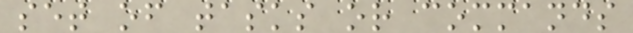set of tasks or commands
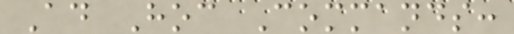Ad Hoc Commands:
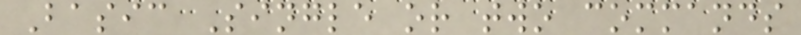Basic Single or two commands
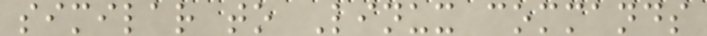similar to Linux commands
